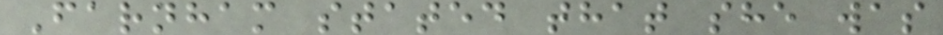Farnham stated that she was
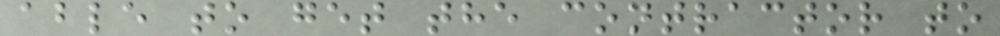able to get the contractor to
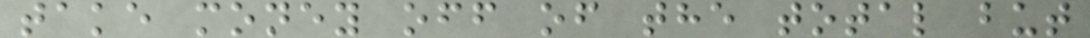take money off of the total but
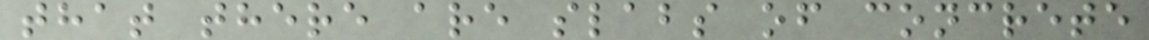that there are slabs of concrete
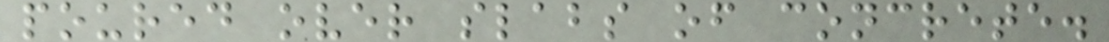poured over slabs of concrete.
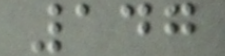147
